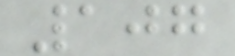107
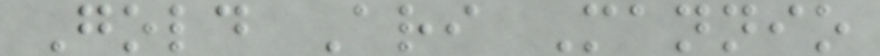Gold Ari Mannio
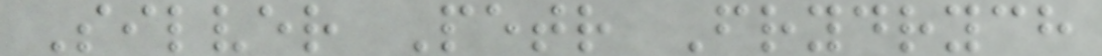Silver Petr Frydrych
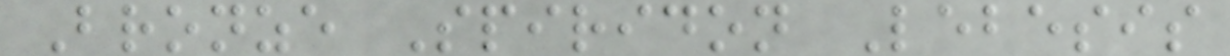Bronze Spiridon Lebesis
